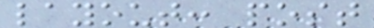layout: post
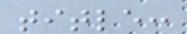title:
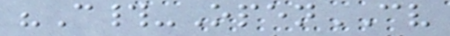"C#-OpenCV
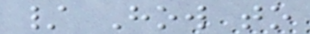/ How to
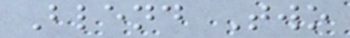Blend Two
